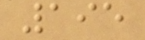195
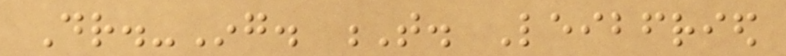Dr.-Ing. T. Leibfried
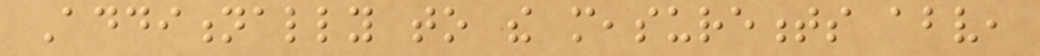Additionally to the measurements above,
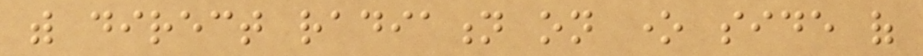with direct radiation on one side of
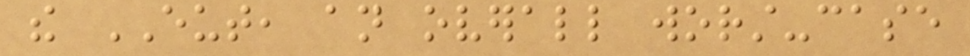the EUT, an overall worst-case
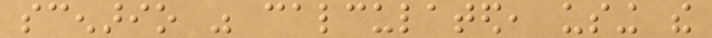scenario was calculated, using the
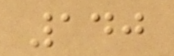140
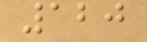120
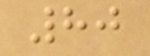80
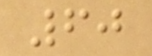60
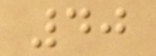40
